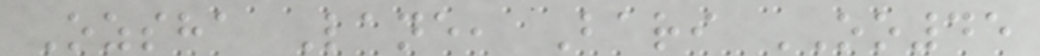Ozsha Lane, Bari OO45
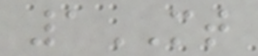1MT
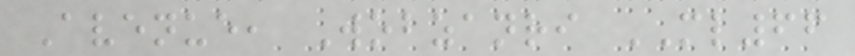Avenue, Wobzanri ML66
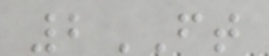2FT
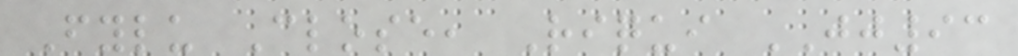Fylu Close, Riqui JJ93
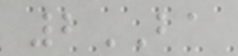2BA
